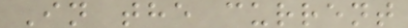In the current
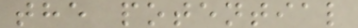the potential
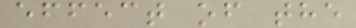effect of the
